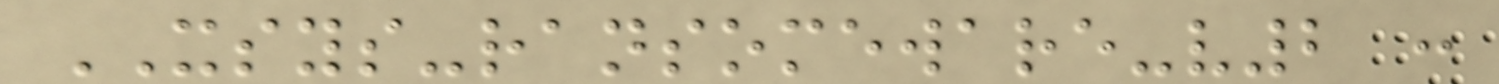XSYS-ransomeware-v2 :
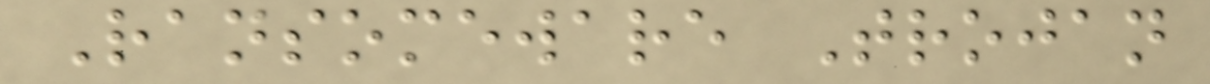Ransomeware Trojan
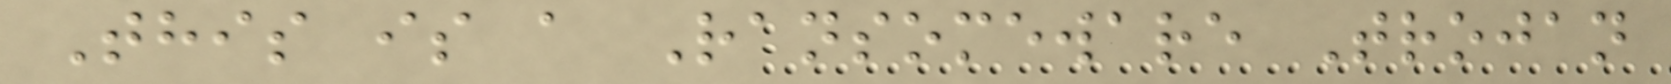This is a Ransomeware Trojan
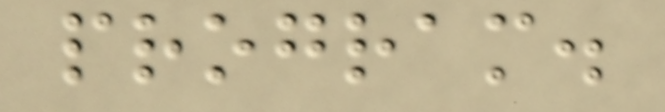program.
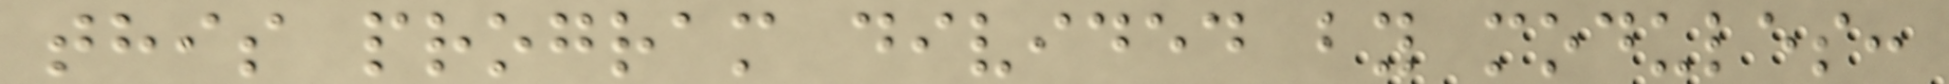this program divided by modules:
